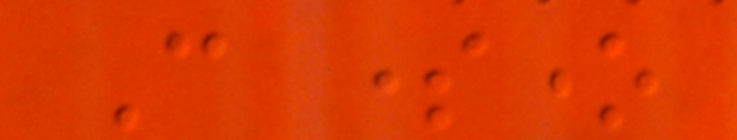Can someone
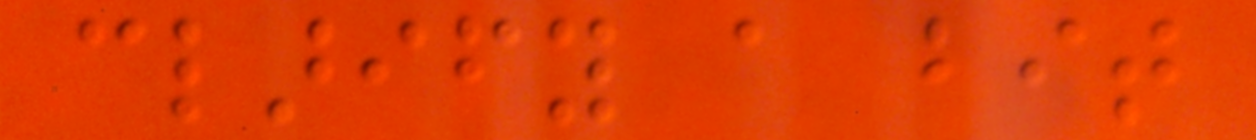clarify a bit
